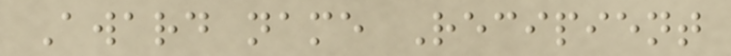Award name Recipient
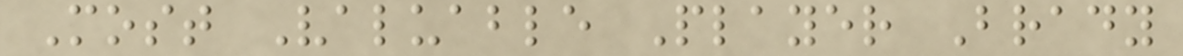Most Valuable Player Brady
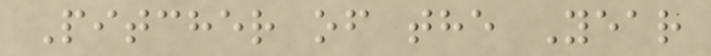Pitcher of the Year
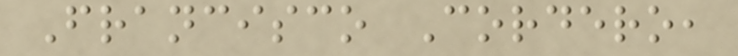Francisco Cordero,
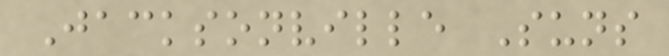Jacksonville Suns
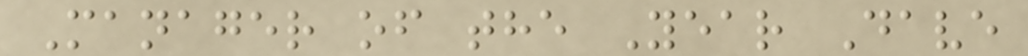Manager of the Year Dave
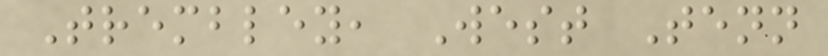Trembley, West Tenn
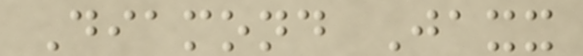Diamond Jaxx
